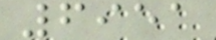6951
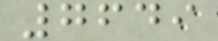7649
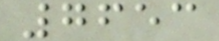7653
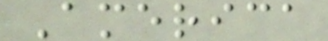America
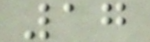17
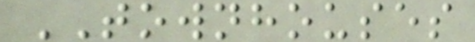TOWNHOUSES
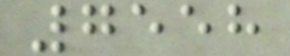7558
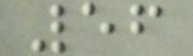56
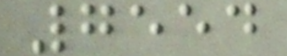7554
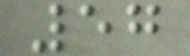57
